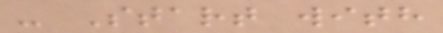- Start with
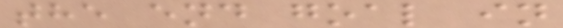the end goal in
